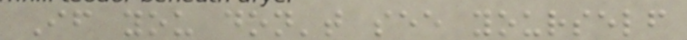If you don't see yourself
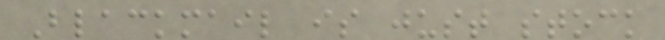Blackmail is just stock
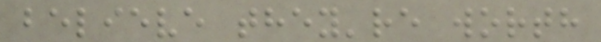believe they're worth
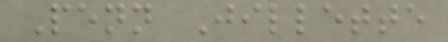Penn Jillette
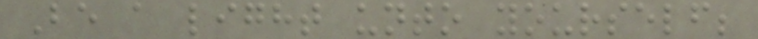Be a light unto yourself;
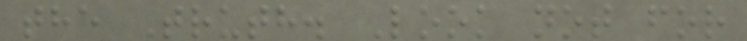the Truth. Look not for
